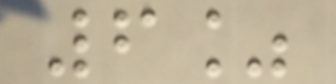6%
